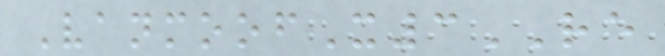VanmoofX3RE
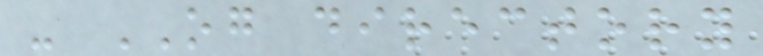- OG directory
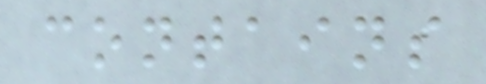contains
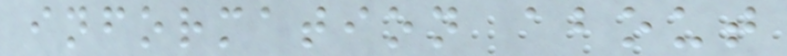information about
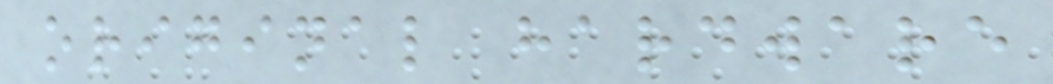original hardware
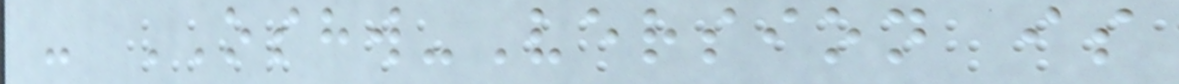- OSHW-Version is
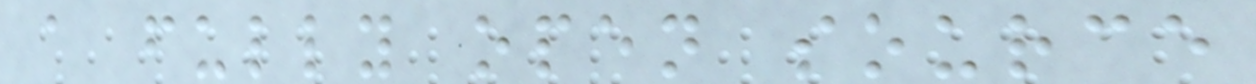a fully open source
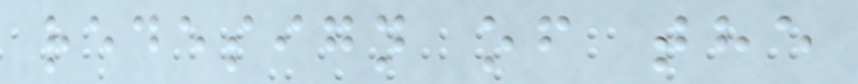redesign of the
